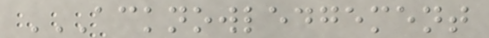ACKNOWLEDGEMENT
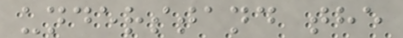understand the
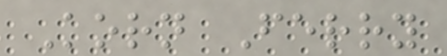Korn Ferry
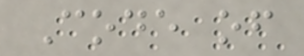Code of
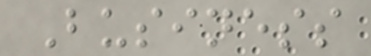Business
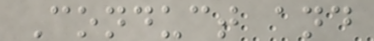Conduct and
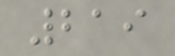219
